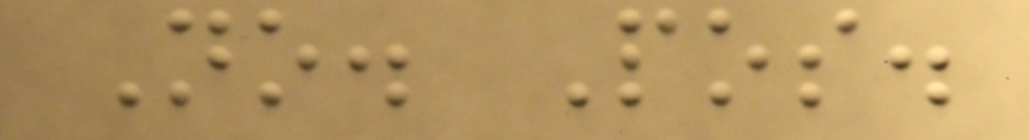No. Pos.
